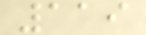119
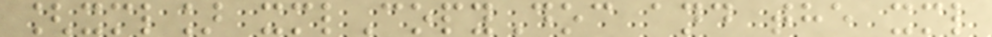[xml] xmlCopyDoc and the xml
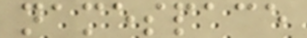namespace
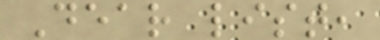Dear list,
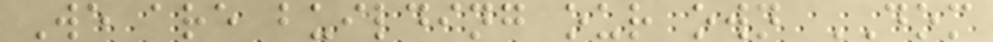We are building our own DOM
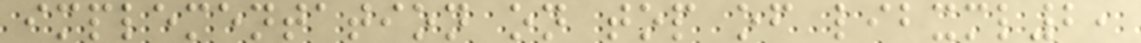implementation on top of libxml2,
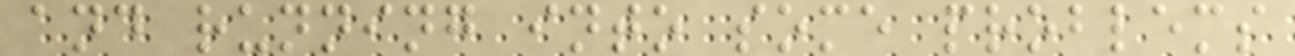and running into some problems
